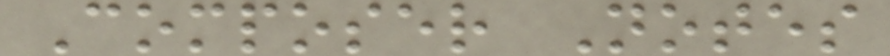Composer Notes
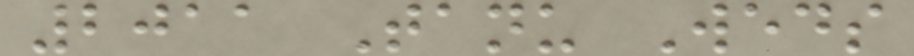2011 Tanu Weds
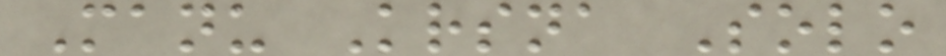Manu Krsna Solo
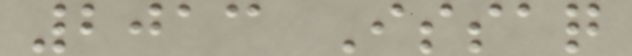2013 Issaq
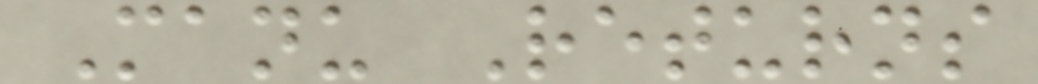Manu Returns
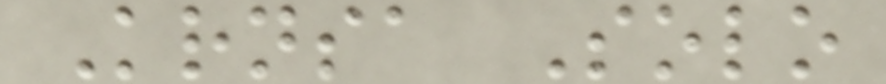Krnsa Solo
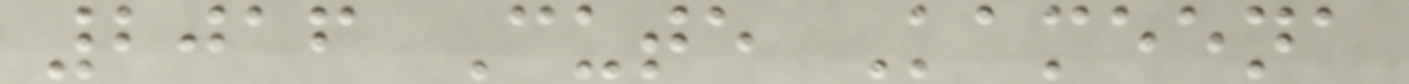2016 Cute Kameena
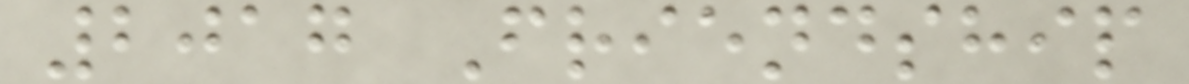2017 Friendship
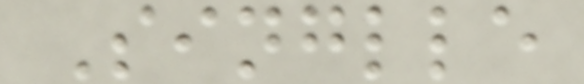Singlle
